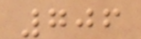706
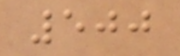500
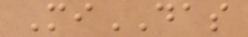MiDAS
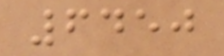6450
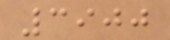3900
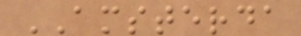AMSTERDA
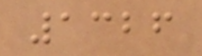1326
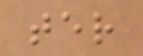ter
